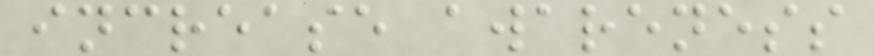increase awareness
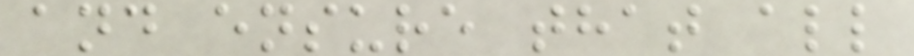and ensure that all
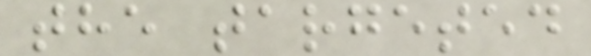the targeted
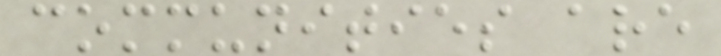communities are
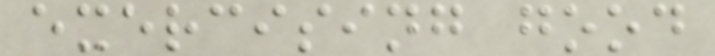exercising good
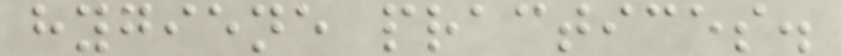hygiene practices.
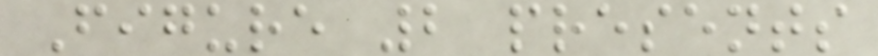Figure 2 presents
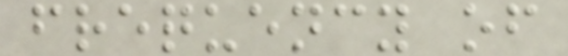frequency of
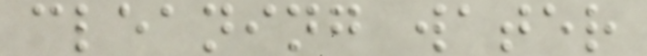cleaning water
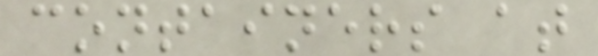containers at
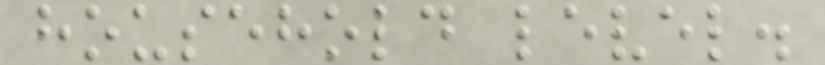household level.
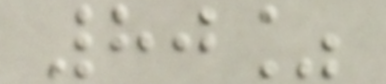80%
